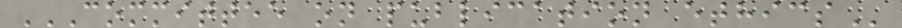COMMITTEE ON PUBLICATION ETHICS
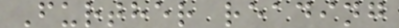Further reading
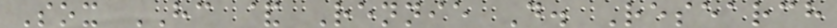Sox HC & Rennie D. Research
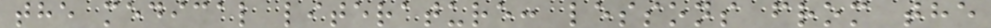the medical literature: lessons from the
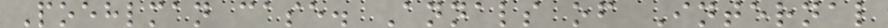Poehlman case. Annals of Internal
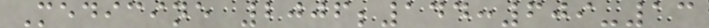Medicine 2006;144:609-13
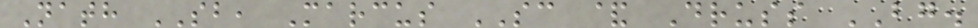Nath SB, Marcus SC & Druss BG.
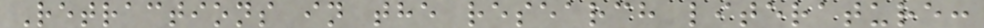Retractions in the research literature:
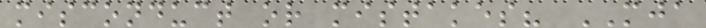misconduct or mistakes? MJA
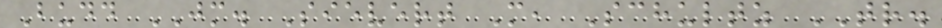Budd JM. Sievert M, Schultz TR.
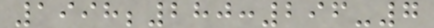1998;280:296-7
